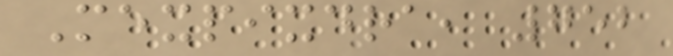Mexpixdra, 752
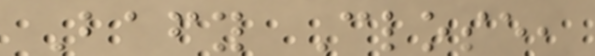Bafy Close,
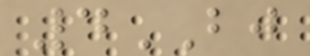4BJ
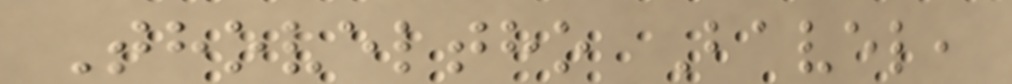Thoveltho Bavel,
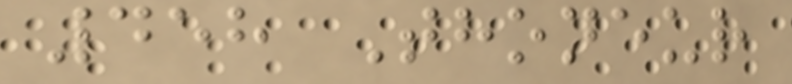458 Thoneur
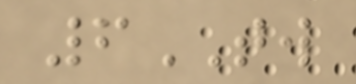6TW
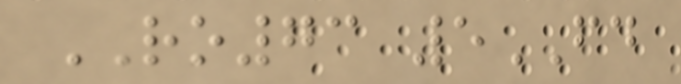RO73 5FD
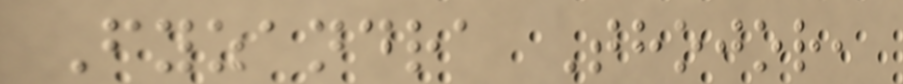Fyzandra Thojor,
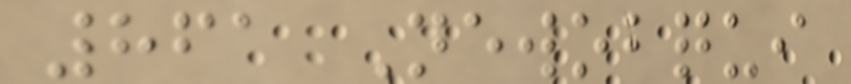861 Newobqui
